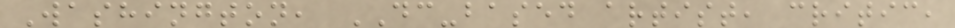Washington, DC-based artist, critic,
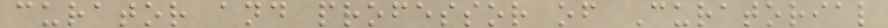curator and professor of Curatorial
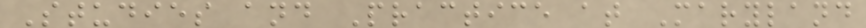Studies and Practice at Maryland
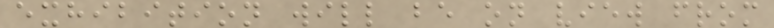exhibition will be on view from
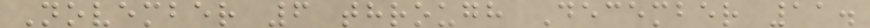November 6 through December 11.
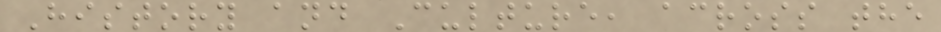History and Culture, across the
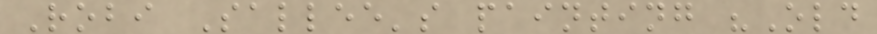Robi Sallee's painting "Old
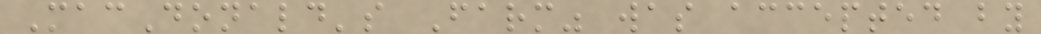MacDonald's Farm" was accepted by
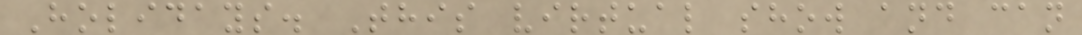Holidays. This virtual show and can
